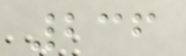236
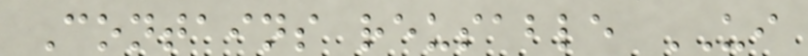Contains reusable UI
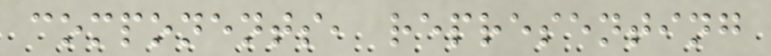components, representing
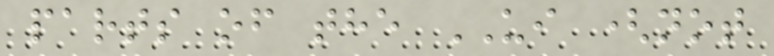parts of the UI (not
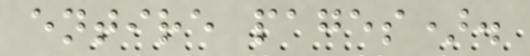entire pages).
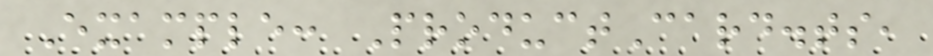Example: ProductCard.ts,
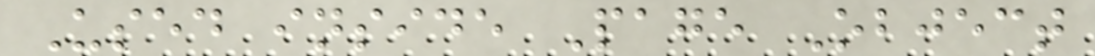Used inside Page Object
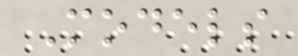Models
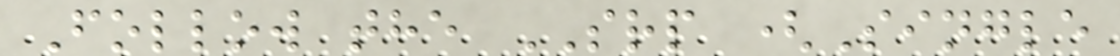Follow the SRP (Single
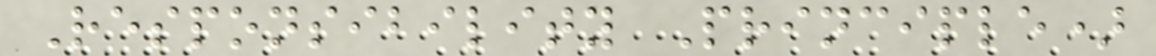Responsibility Principle)
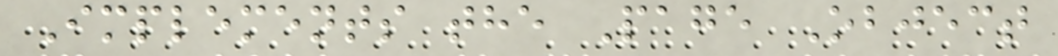Implements the Page Object
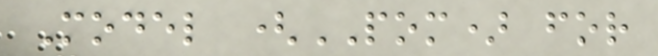Model (POM) for
